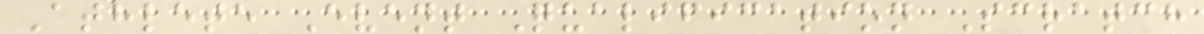Athlete Event Qualification Scratch
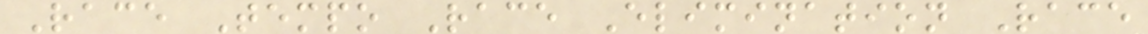Race Tempo Race Elimination Race
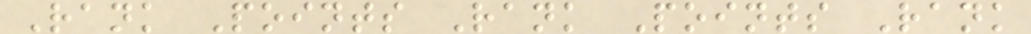Rank Points Rank Points Rank
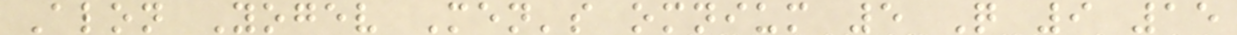Alon Yogev Men's omnium 5 Q 9 15
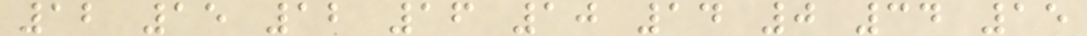12 15 12 16 10 14 0 34 15
